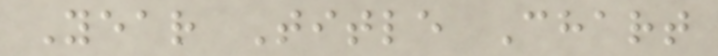Year Title Chart
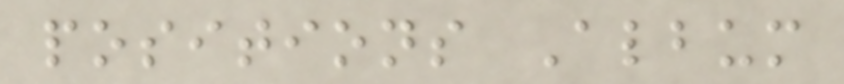positions Album
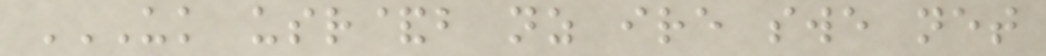UK USR&B NZ IRE SWE NET
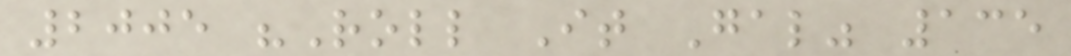2005 "Roll It Gal" 135
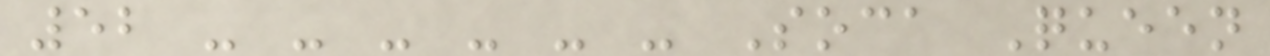52 - - - - - - Soca Queen
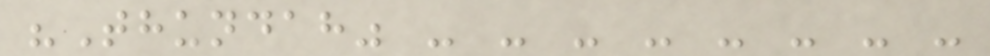"Thundah" - - - - - - - -
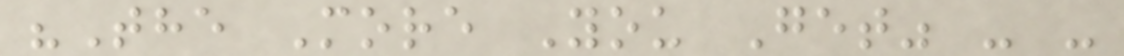"The More You Get" - -
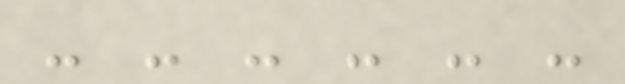- - - - - -
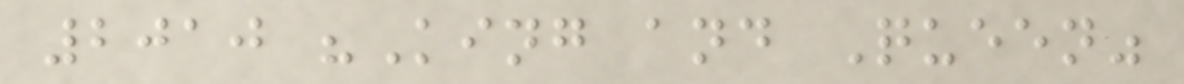2010 "King and Queen"
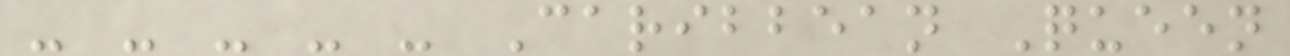- - - - - Caribbean Queen
